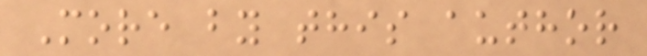More by this author
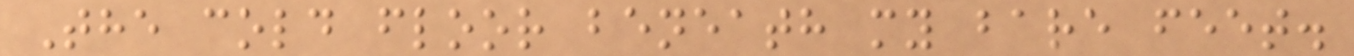The cold floor beneath my bare feet.
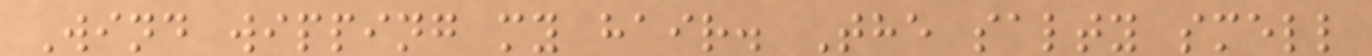Wind wipping my hair. The salty smell
